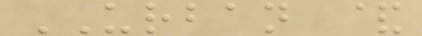URBAN &
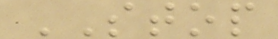STOP
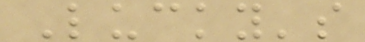Lucky's
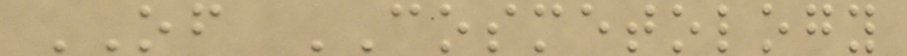OF COSMETOLOGY
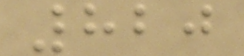820
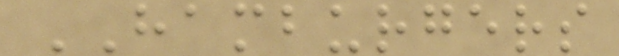HAMBURGERS
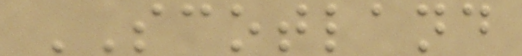SCOTLAND
